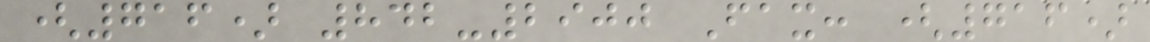(716) 842-2900 Fax: (716)
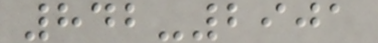842-2901
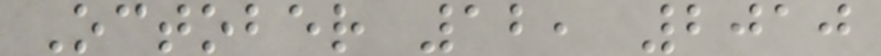October 12, 2010
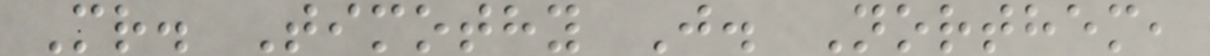Mr. Timothy J. Northem,
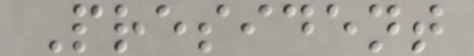President
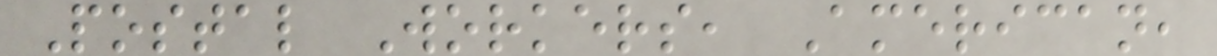Postal Workers, American,
